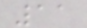11
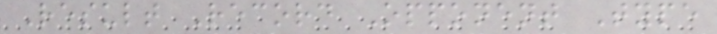Result Record Opponent Type
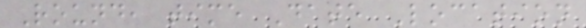Round, time Date Location
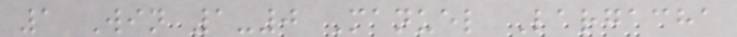1 Win 1-0 Manuel Largacha
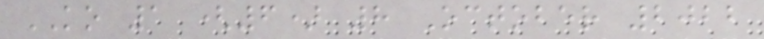KO 1 (6) 8 October 2022
